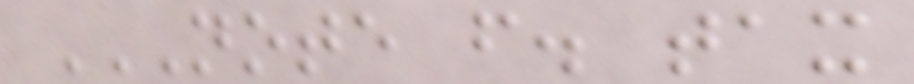NOTE F. TAX
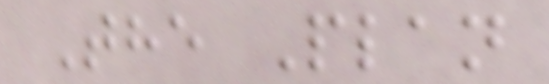The Plan
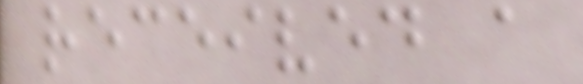received a
